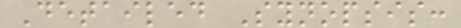Detailed Synopsis:
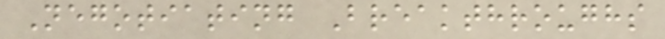Negotiating Breakthroughs
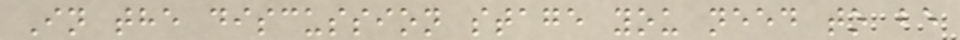In the discussion stage you need to be
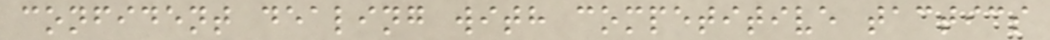confident dealing with competitive tactics
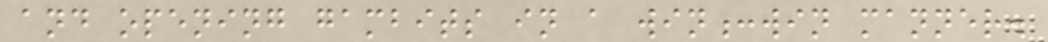and opening gambits in a win:win manner.
